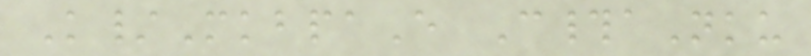K/MkbpaE C#aNku
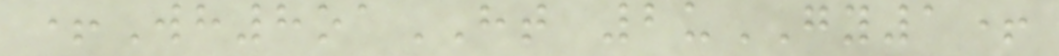+Wh8oaHT 2uGY1+
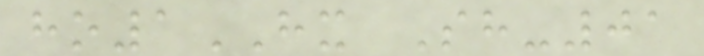ho1HX Sh-01
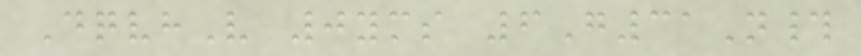DqvhV 0yms 6G31N#
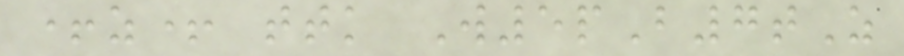+z+ ttk W5pB7tZ
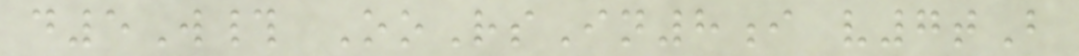d5W# OoRsIn8i v7tB
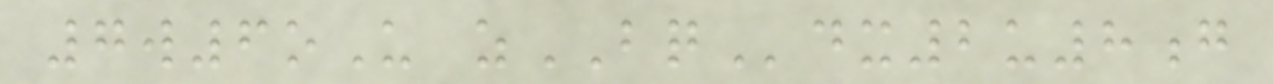7w6oU zBQdx2u8g
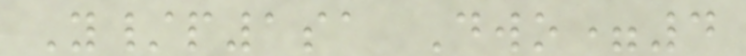Y/p1sa Dwo=4
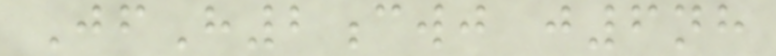JfH2cwj j6nh
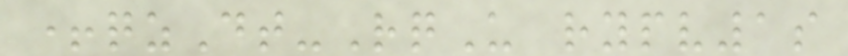+qzDt-RqU rypv1s
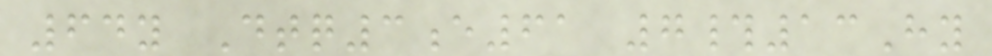64y Dtq3e61 7#13Hy
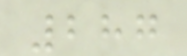287
